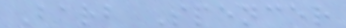Barb Spencer
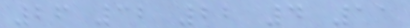26 32 22 4 11
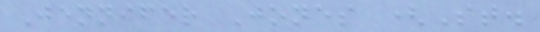Jennifer Jones (St.
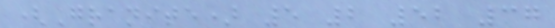(Granite) 5 2 52 37
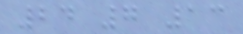24 7 13
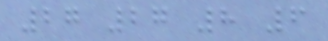27 27 8 6
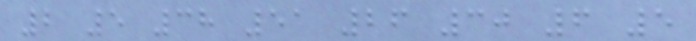2 5 38 51 26 30 6 5
